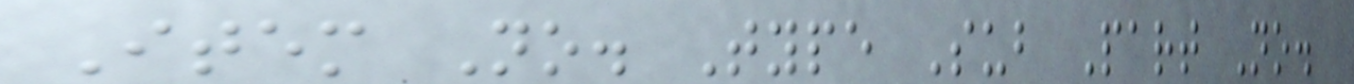Item No. Type Sub Part No.
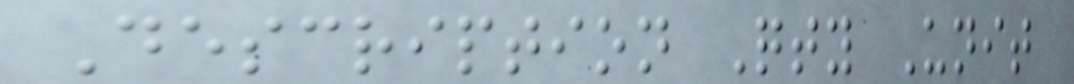Description Qty Unit
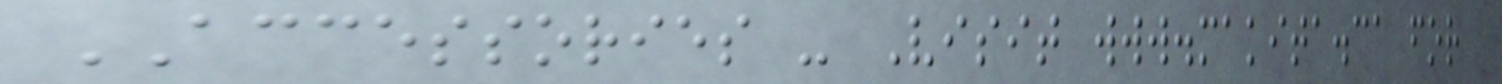ACCESSORIES - Visit www.makita.ca for
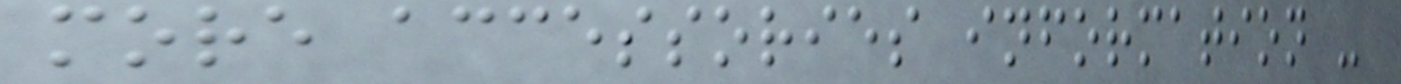more accessories information -
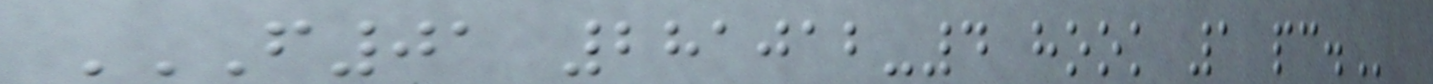F01 281012-4 HOOK 1 PC.
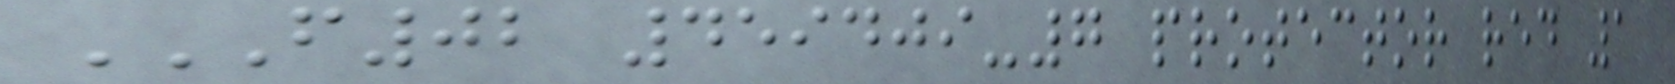F02 459409-7 PROTECTOR RED 1
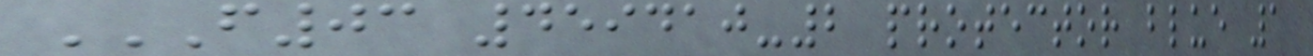F03 459410-2 PROTECTOR BLUE 1
